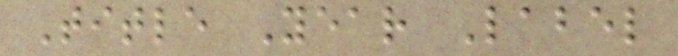Title Year Label
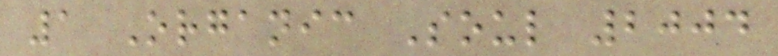1 Organic Soul 2004
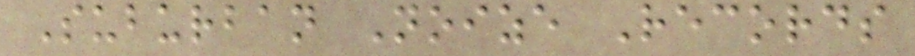Suburban Noize Records
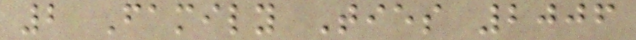2 Family Ties 2006
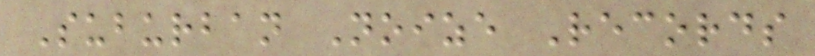Suburban Noize Records
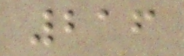216
